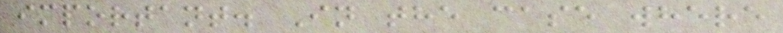important. In the case where
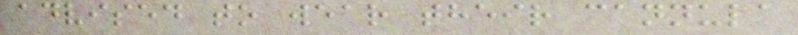advised to wear their cannula
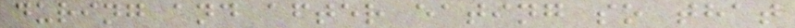during and after eating so that
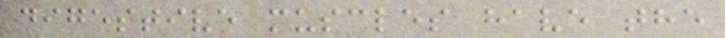digestive muscles have the
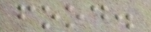food.
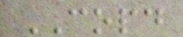COPD
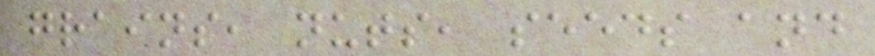grains, nuts, seeds and
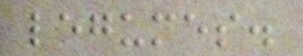legumes.
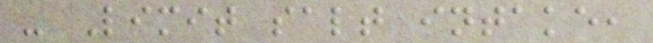- Limit salt intake,
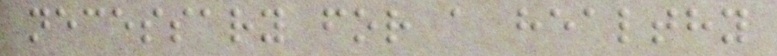necessary for a healthy
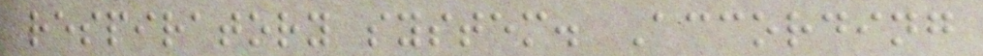respiratory system. According
